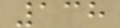138
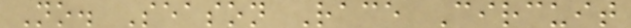No. Season Race Circuit
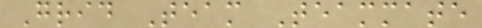Grid Team Teammate
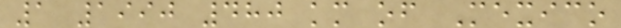1 1990 480 km of Mexico
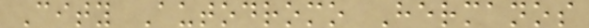City Autodromo Hermanos
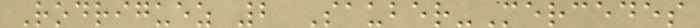Rodriguez 2 Sauber-Mercedes
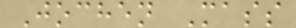Jochen Mass
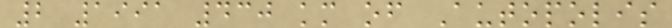2 1991 430 km of Autopolis
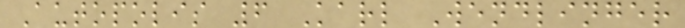Autopolis 6 Karl Wendlinger
